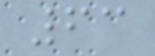63
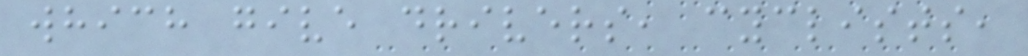which give drivers, cyclists,
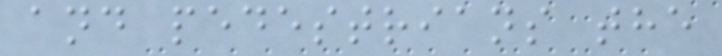and pedestrians the
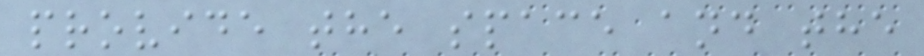provide the space and the
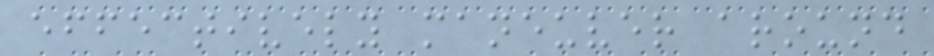effectively maneuver around
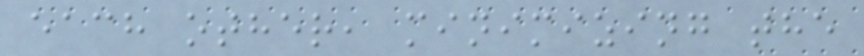each other, minimizing the
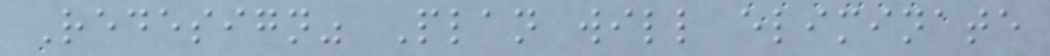Redesign" Plan will eliminate
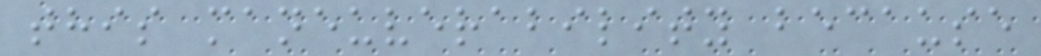this maneuverability because
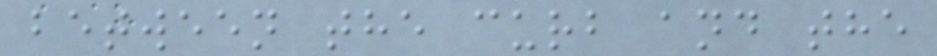between the curb and the
